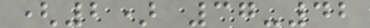(2) 37-42
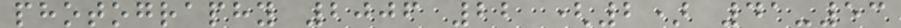photography 2006 22 (2) 41-53
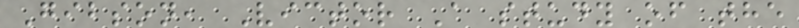Gibson, Victor A study of the
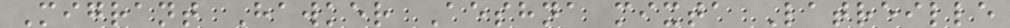Migrant Hawker Aeshna mixta Latreille
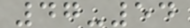47-54
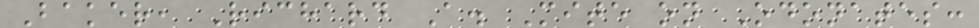Baker, Richard A. Mite on Odonates:
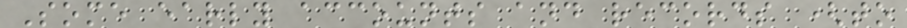Some early accounts and records (to
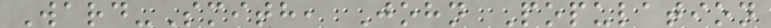Ward-Smith, John Population
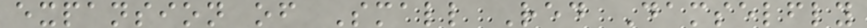expansion of Small Red Damselfly
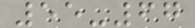55-67
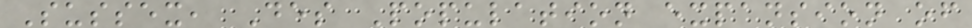Sussex, Des Population expansion of
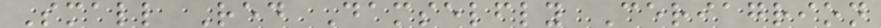Small Red Damselfly Ceriagrion
